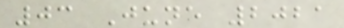03 June 2021
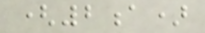(2a)
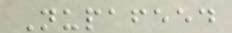Nupafeed
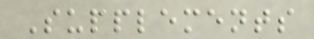Supplements
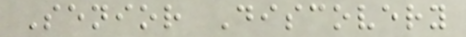Senior Discovery
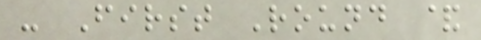- First Round &
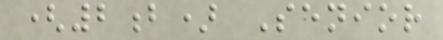(2b) Senior
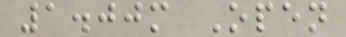1.00m Open
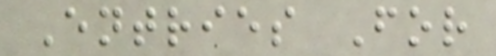Entries For
